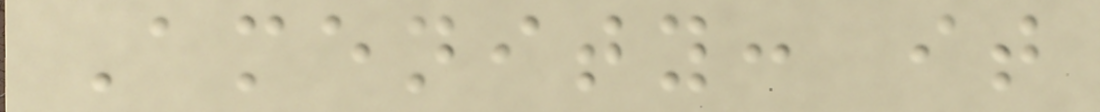Amenity: it
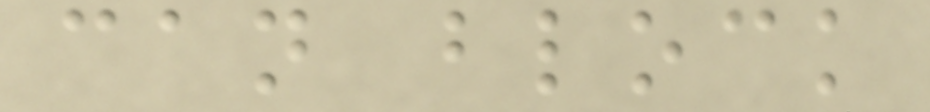can block
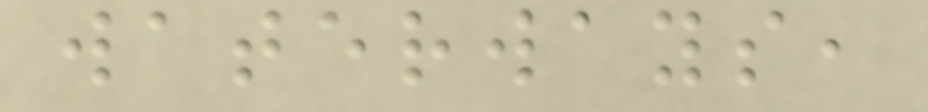waterways,
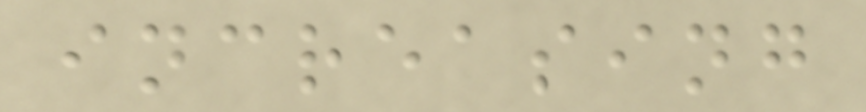increasing
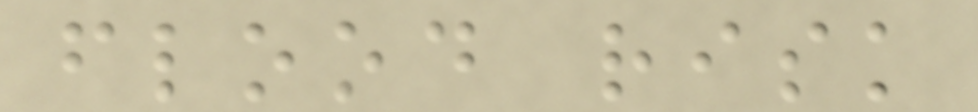flood risk
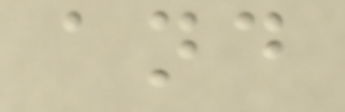and
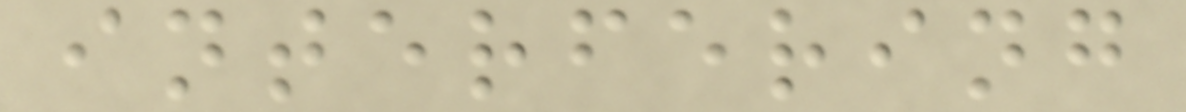interfering
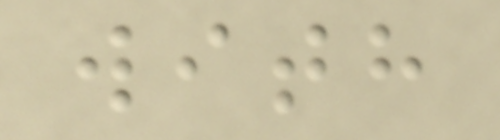with
